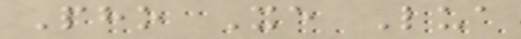Pho Xe Lua
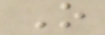O
